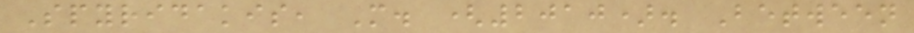Spyridakis, M. (2010). Between
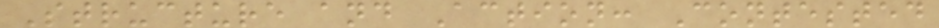Structure and Action: Contested
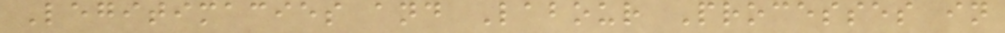Legitimacies and Labour Processes in
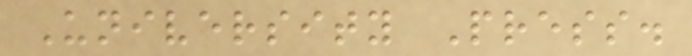University Press.
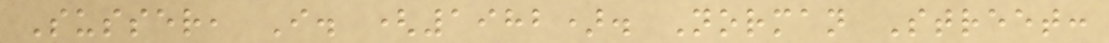Susser, I. (1982). Norman Street:
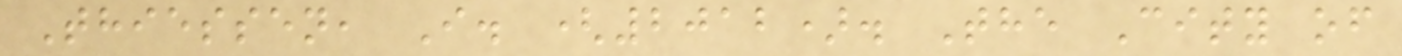Thiessen, I. (2012). The City of
